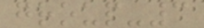group-3
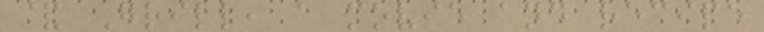& Grill, a movie and recipe
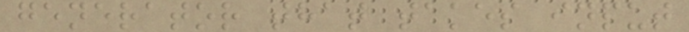generator that takes input
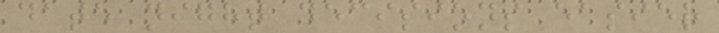date night decisions easier
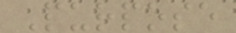Purpose
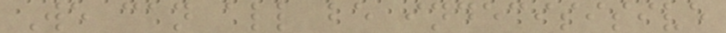We can all be indecisisive
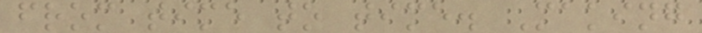from time to time. Making
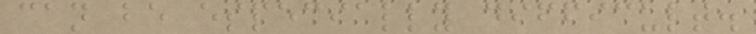can be especially difficult.
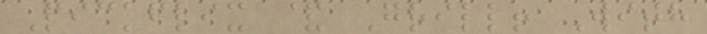Pickflix & Grill! With
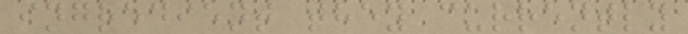ingredient they currently
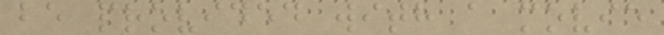be provided with a movie
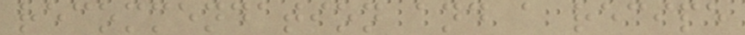recommendation and a recipe
